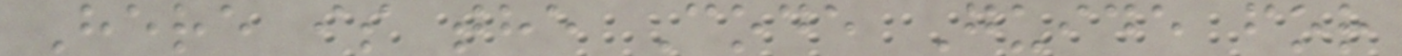Here is the Code Guide for
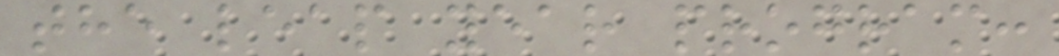the leap year program:
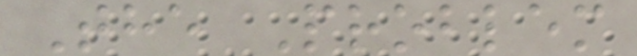The Problem
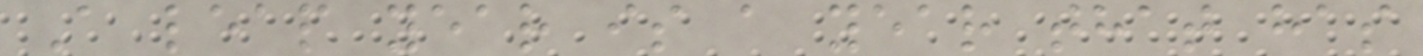A leap year is a year that has
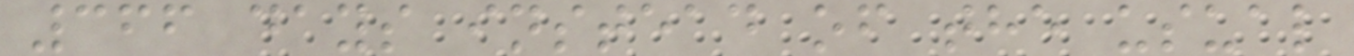366 days instead of the usual
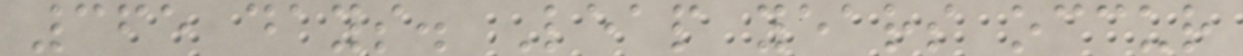365 days. Leap years occur
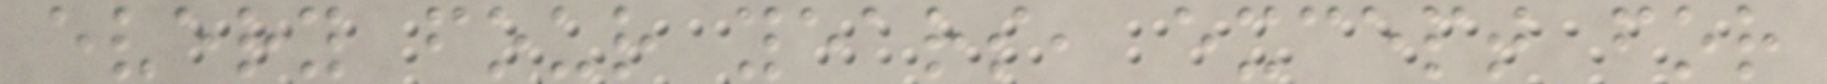every four years, except for
